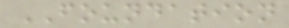FOUNDATION
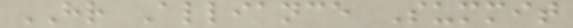HR Alliance Summit
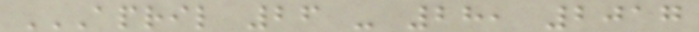APRIL 26 - 28, 2017
